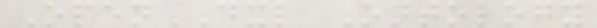OpenDXL Ontology
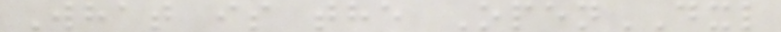What is the OpenDXL
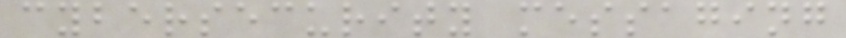cybersecurity messaging
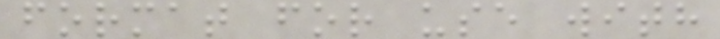format for use with
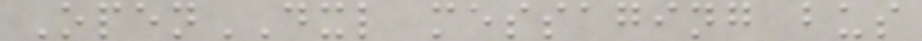OpenDXL messaging bus
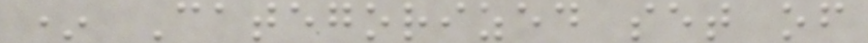* Categorized set of
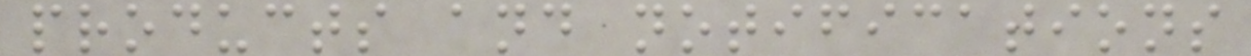products and notifications
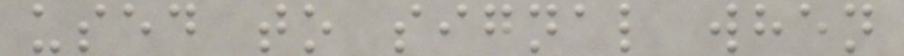used to signal when
